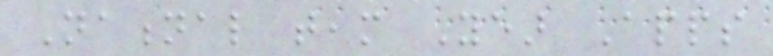National team Year Apps
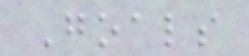Goals
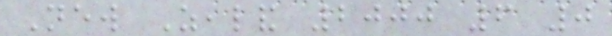New Zealand 2000 6 0
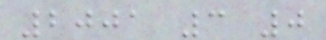2001 3 0
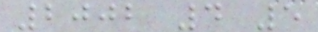2002 4 5
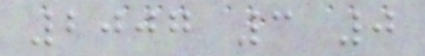2007 3 0
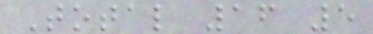Total 16 5
